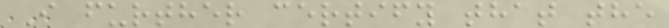I further certify that the
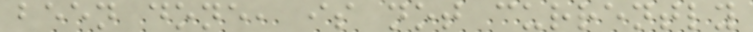been done, is not currently
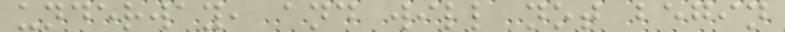underway, and will not begin
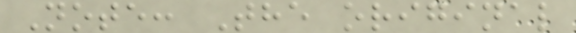Note: The original
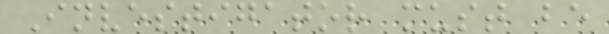Investigator must be
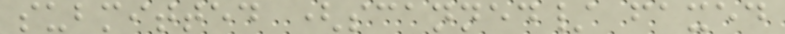submitted (scanned/ faxed
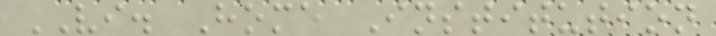VI. Home Institution
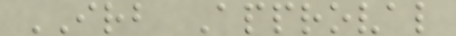IRB Approval
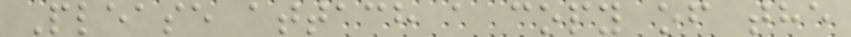Please attach a copy of the
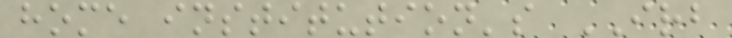home institution's IRB
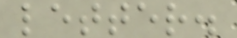letter.
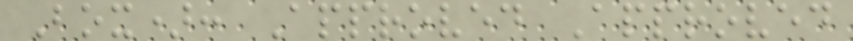Box): Approved Approved
